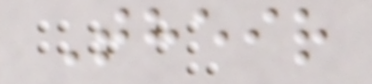Their
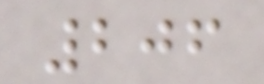206
